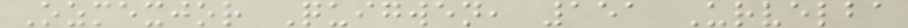Ozmexjor Quigwen, 151 Urvelba
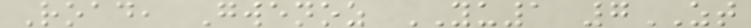Road, Gwenoz YU1 7ZT
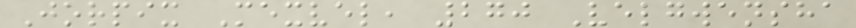Jorpix Mexvel, 270 Velgwensha
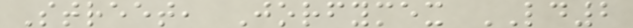Street, Jorfymex LD2
